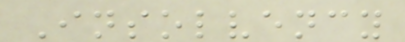Insolvency
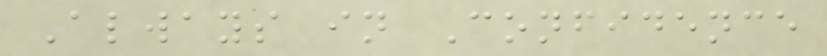Always in Confidence
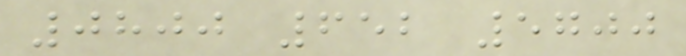0800 652 5700
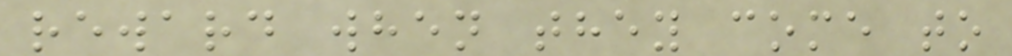reward when they come to
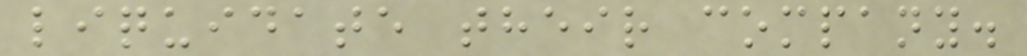liquidate their company.
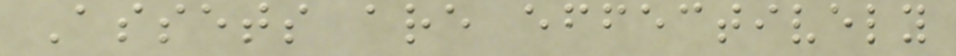Assets are effectively
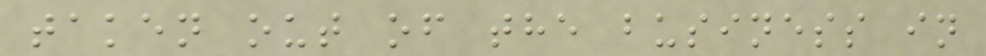taken out of the business in
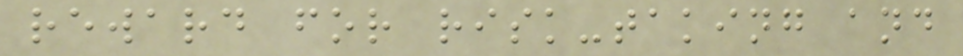reward for risk-taking and
